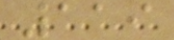119
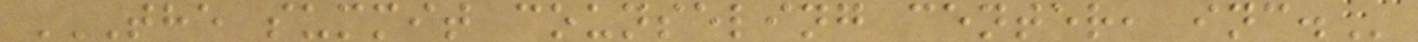THE SUMMIT COUNSELING CENTER, INC.
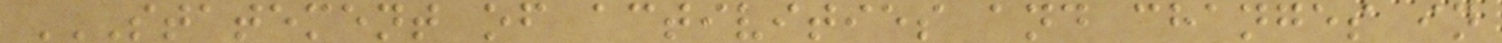STATEMENT OF ACTIVITIES AND CHANGES IN
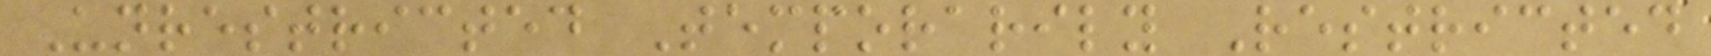Unrestricted Temporarily Restricted
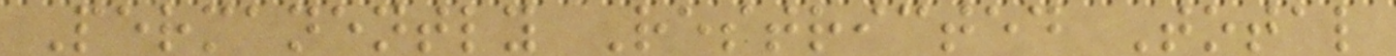Permanently Restricted Total
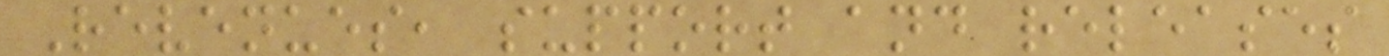Revenues, support and releases
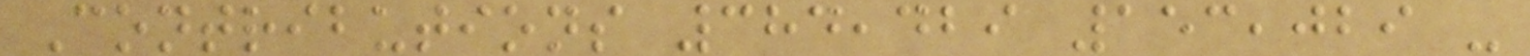Contributions 384,429 153,029 -
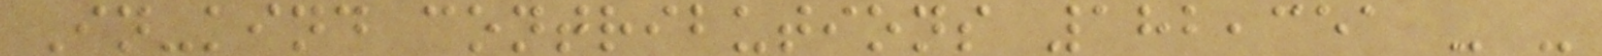In-kind contributions 182,351 - -
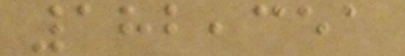182,351
